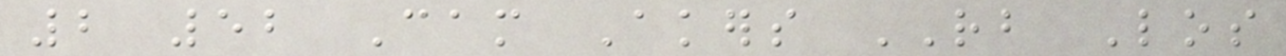2 52 Cam Akers RB Los
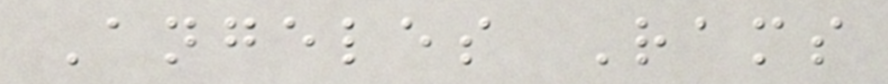Angeles Rams
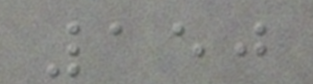150
